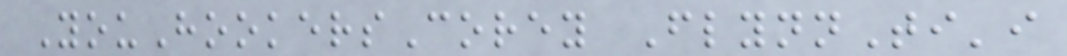YouHookersCorey FlynnTi'i
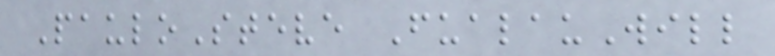PauloSteve FualauWill
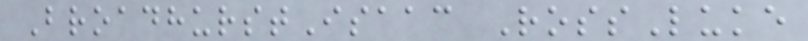BroadhurstIsaac RossLuke
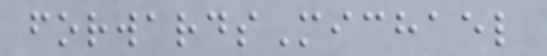forwardsMichael
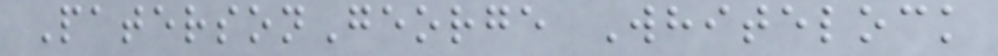PatersonGeorge Whitelock
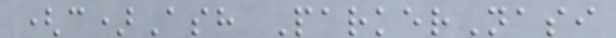(c)Ash ParkerNasi
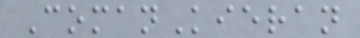ComanKieran
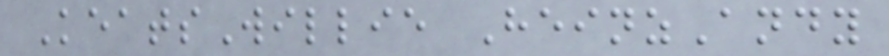KeatsWillie HeinzAndy
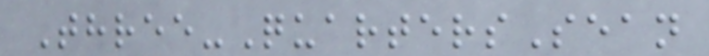Three-QuartersSean
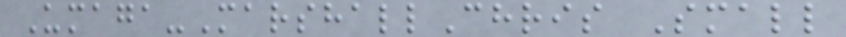Umaga-MarshallChris Small
